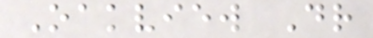Oakview Dr
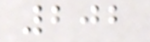202
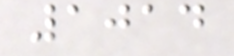1014
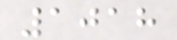1018
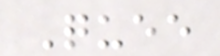Quee
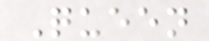Queen
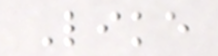Like
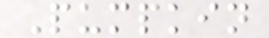Pumpkin
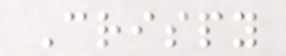Crispy
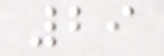29
